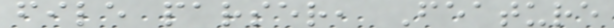file parser, Feature
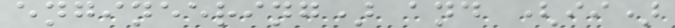engineering) and (ii)
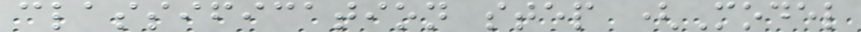classification step (Model
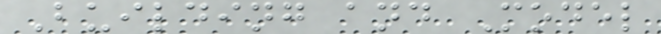Building and Model
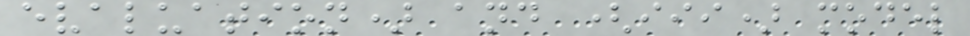evaluation) and (iii) model
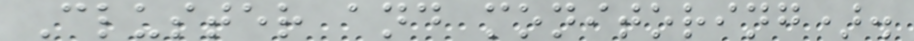Cluster and monitoring).
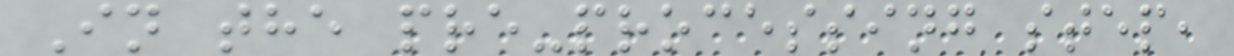In the pre-processing step,
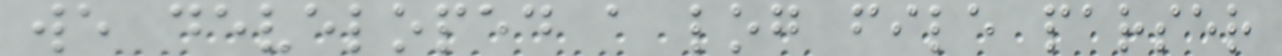we developed a log file parser
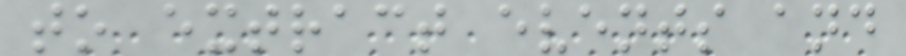to extract events and
